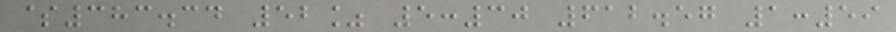$383.34 52% 5:30 612.57 1:59
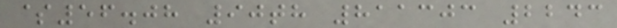$56.08 90th 811303 2243
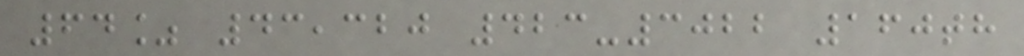64% 43,320 423-3022 160th
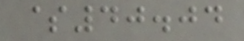$40.04
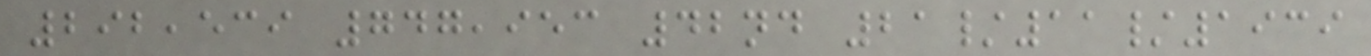292,539 747,953 42nd 21/11/1939
